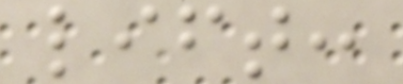lift:
